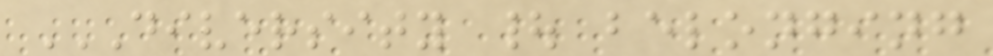DIVERSITY | BELONGING
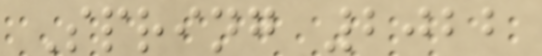Spring 2022
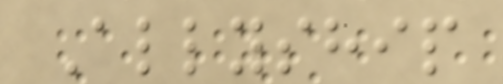Allyship
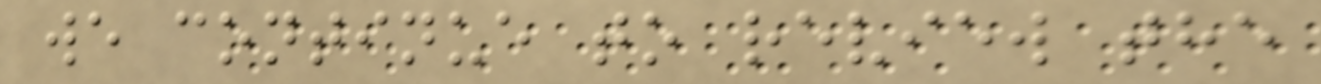we continue to review the
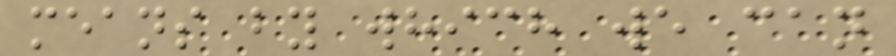means by which we can
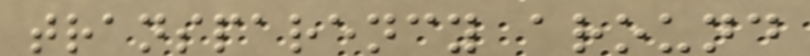transparency around
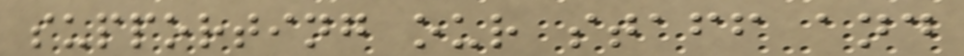supporting our staff and
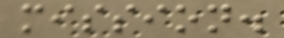mission.
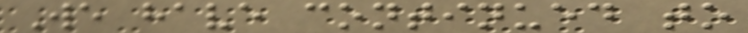We have continued to
